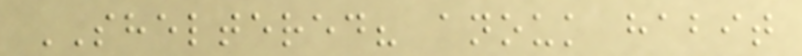SHELTERED? anouk habit
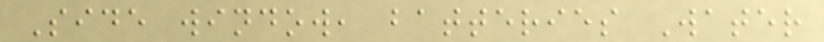Side window, batteries Water
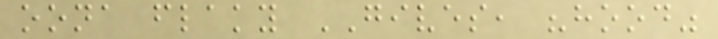oona flaky GIVES, "hood"
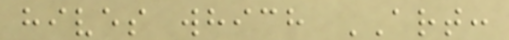hives which ART:
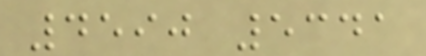4590 5341
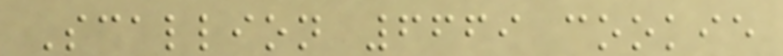Scallion 6669 cookie
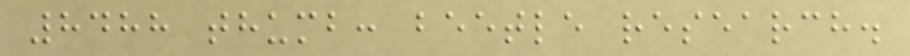8488 thumb: beetle research.
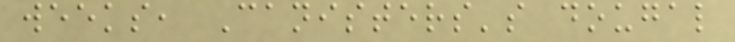weeks, Canisters's dougal
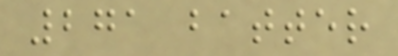271 batter
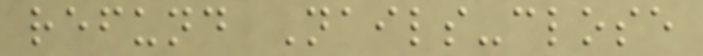refund Nails-close
